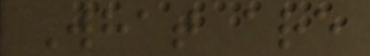What are
